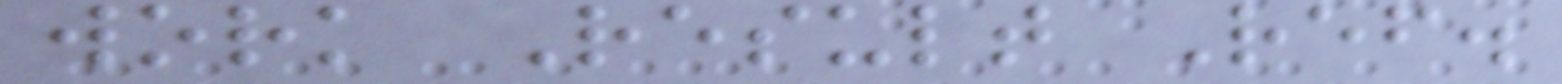work Result Ref.
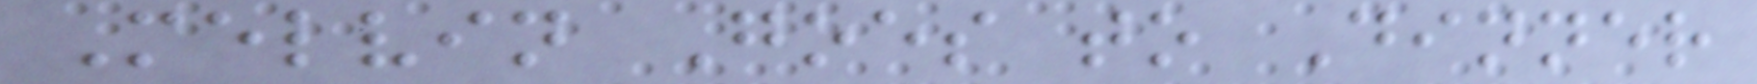Melvin Goes to Dinner
